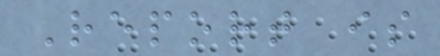Report is
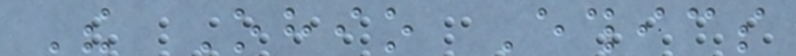The Ohio Ethics
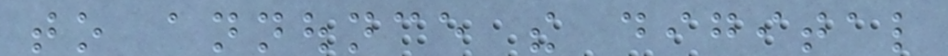to announce the digital
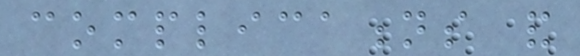complications and
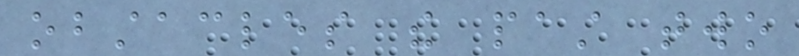obstacles the past two
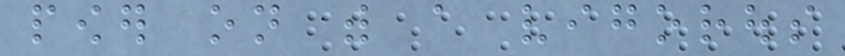power on with a vigorous
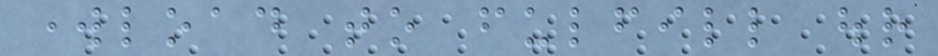workload to fulfill our
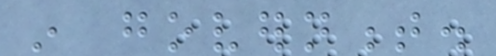in government.
